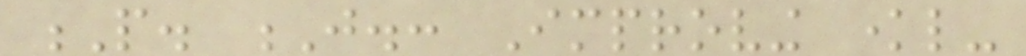P. J.: Improving knowl-
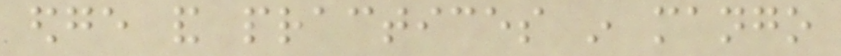edge and practices in mango
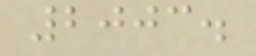2003.
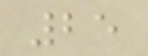25
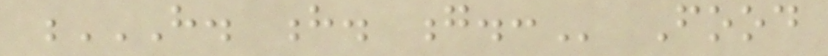H. H. G.: Food
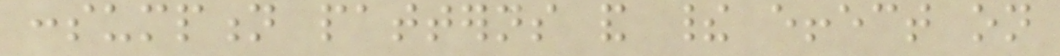consumption patterns and their effect on
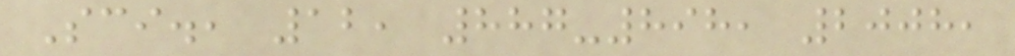Sci., 12, 887-898, 2008,
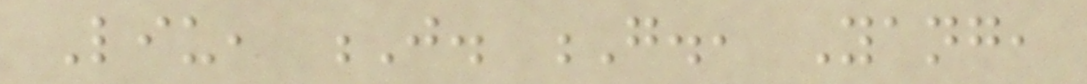Liu, J. G., Yang,
